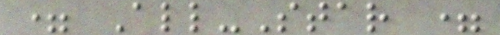= All-Star =
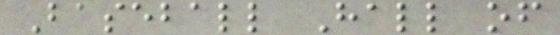Baseball Hall of
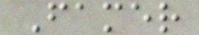Famer
